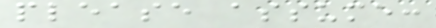please assume:
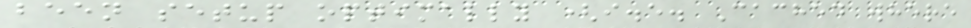been setup optimally (i.e. Cached where
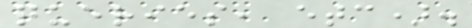queries, etc).
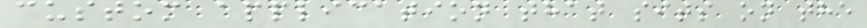custom application that sits on the
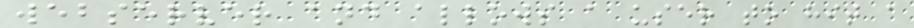webserver and allows a user to hit a
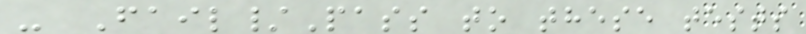- Fail/Pass to these tests
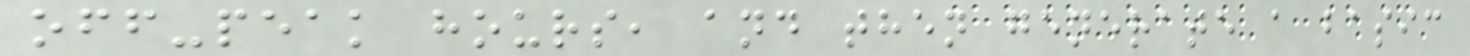off-peak hours, and then generate a basic
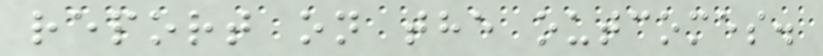report on the outcomes.
